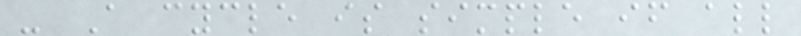- A cycle is simple if all
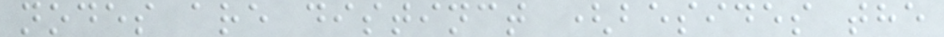nodes are distinct (besides the
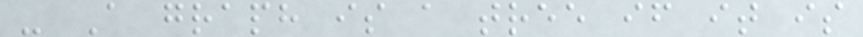- A graph is a tree if it is
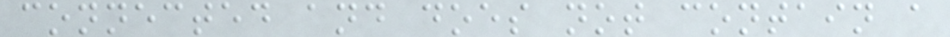connected and does not contain a
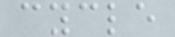cycle
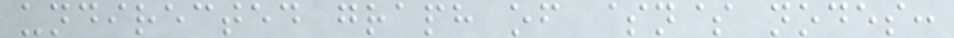undirected graph of $n$ nodes:
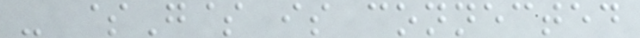- $G$ is connected
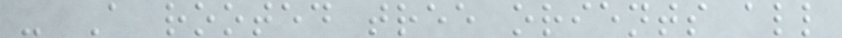- A rooted tree orients all
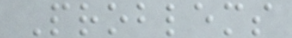Problems
